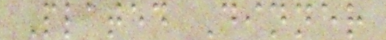Plated Dinner
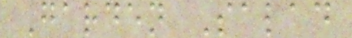Garden Salad
